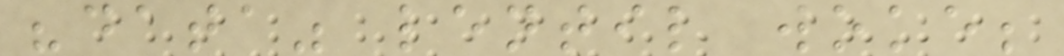"data" lentil woke;
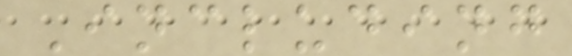Including
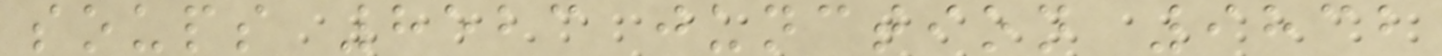soups 8523 junction 9832
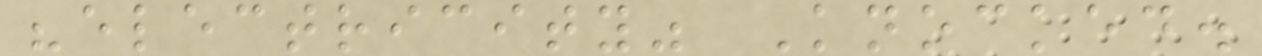"electricity" Knocked.
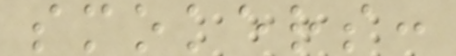smokers:
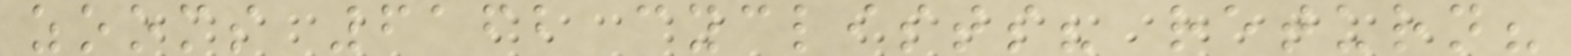zooms 6162 cyclists? return?
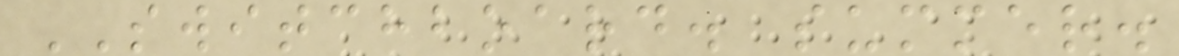SWITCHBOARD. summer.
